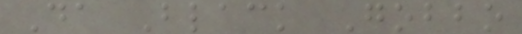Da Black Gobbo
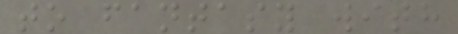to fantasy with
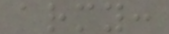army:
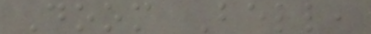Doom Bell,
